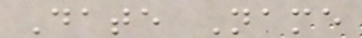Date Name
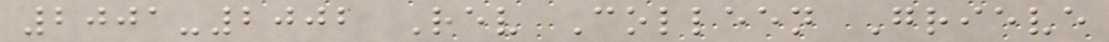2001-2002 Rev Colleen Grieve
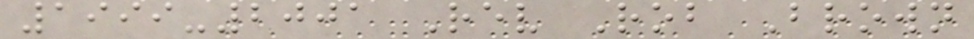1999-2001 Rev Rob Brown
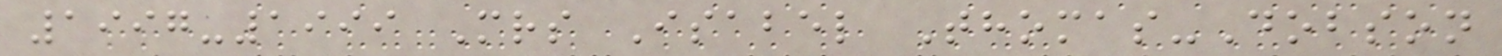1997-1999 Mrs Isabel Thomas-Dobson
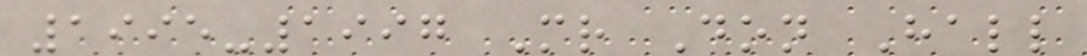1995-1997 Mr Don Hall
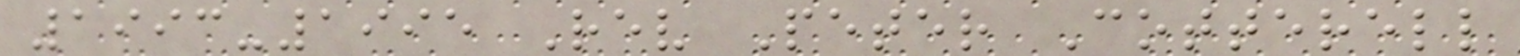1993-1995 Rev Peter Cotterell
